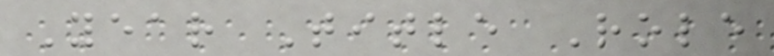Year Title Role
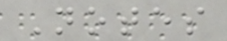Notes
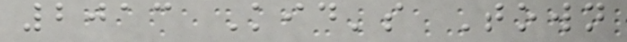2013 Kid's Town
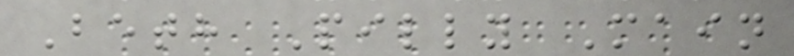Beth Pilly Main
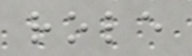role
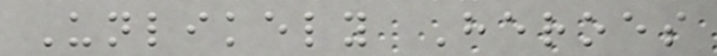Unlikely Heroes
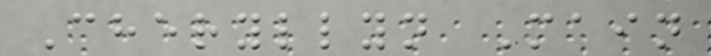Cheryllyn Main
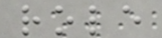role
